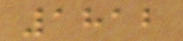1812
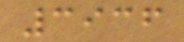3936
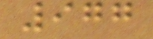977
